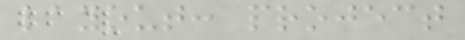layout: project
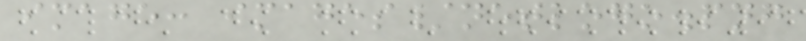image: images/netlogo.png
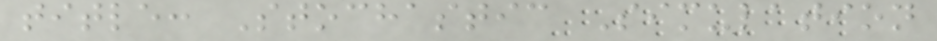title: Stochastic Simulation
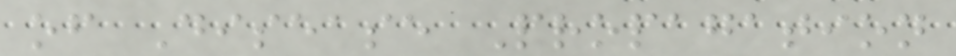of Disease Propagation
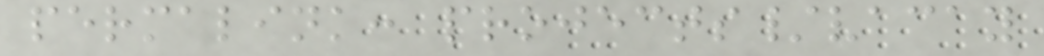permalink: projects/vacay
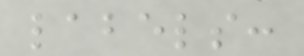labels:
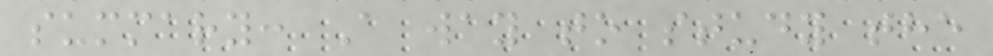summary: A way to study the
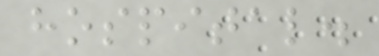hospital.
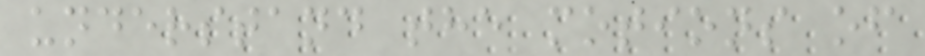understand the motions of
